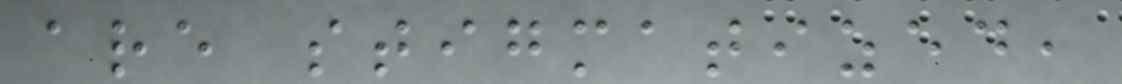are stigmatized,
